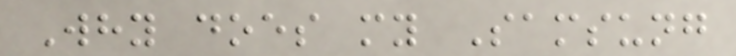Why does my Samsung
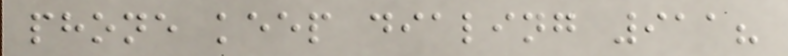phone keep dialing 911?
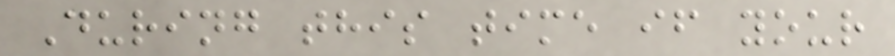During this time if your
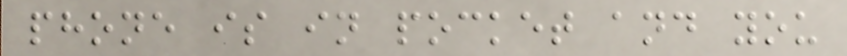phone is in pocket and you
